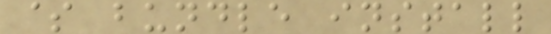$ bundle install
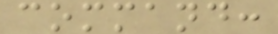command:
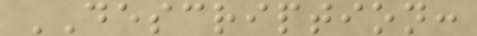DESCRIPTION:
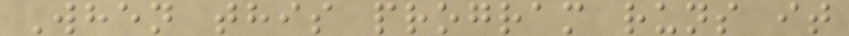When this program runs it
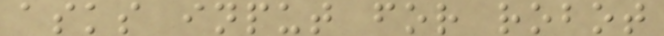asks input for robot
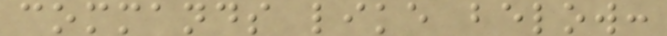commands like below:
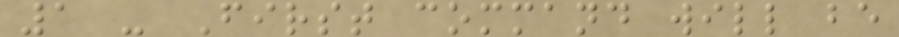1 - First command will be
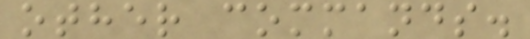other commands.
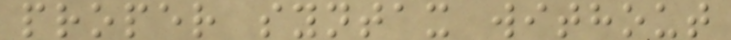proper syntax without
